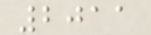2011
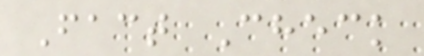Fact Check
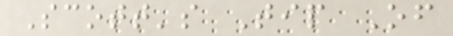Scott's Tip Of
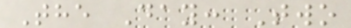The Day: Two
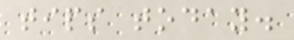tips today.
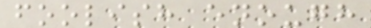foolish enough
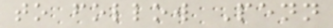to follow Penn
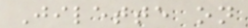Jilette on
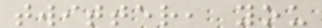twitter, you
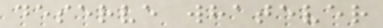deserve whatever
